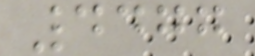4477
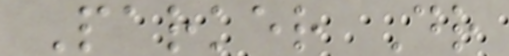Parker Dr
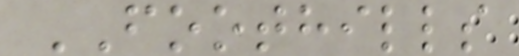FOOTHILLS
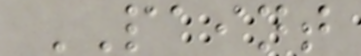PAINT
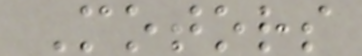Motors
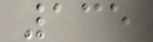135
